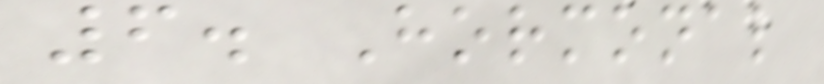6. Hormonal
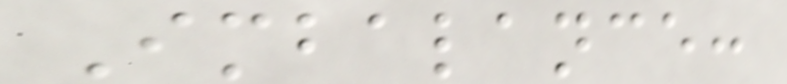Imbalance:
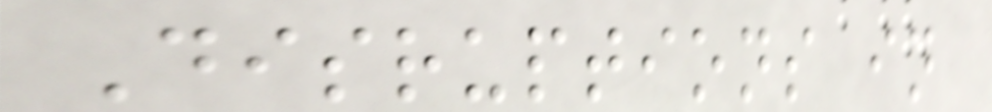Disruptions in
